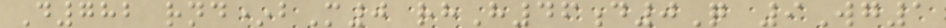D782 rnd*bM0 rhH46d0Q 9Wg1
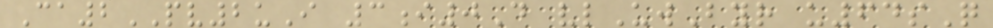Ca2PV2uI 3i0D vlUwByr u64sQ
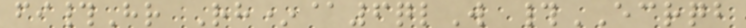fi#Hr Rh*@6qlW #ECRQB
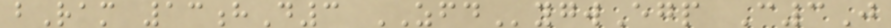bRam 13hD3 ZFDygwEgp C3J
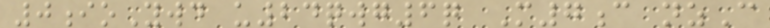0ioYwd u24qwg6q M7c nzC
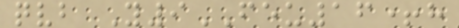qvb Y9FEU16+h
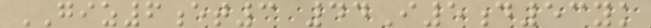GIZ6et3 44I5d53yk
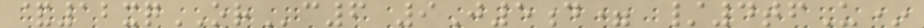&12xqORc6 9J5d= /4tfU*
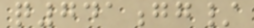q741gg/
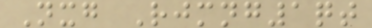Nxg Rjmng1qt
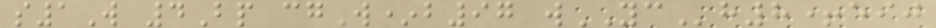s1W 4Bp cgW*b97 wYCh8+eij
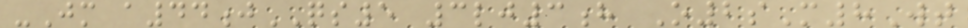-Jm a44jQS5 3lj3h O2sM8Wt
